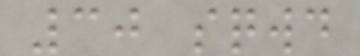30 sqwd
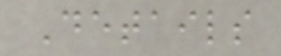Details
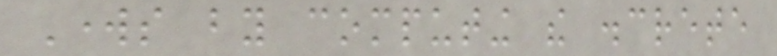Works by computing the discrete
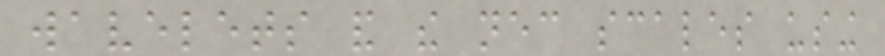wavelets and the necessary scales using
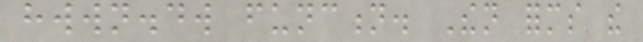hwwn.dw function. Then forms the
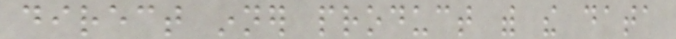direct inner product with the data
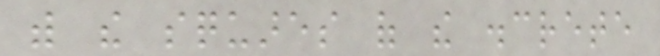with the squares of the discrete
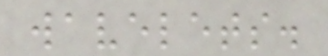wavelets.
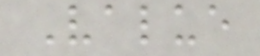Value
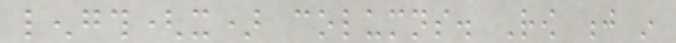length(x) columns. Row j in
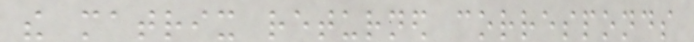the matrix returned corresponds
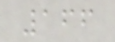166
